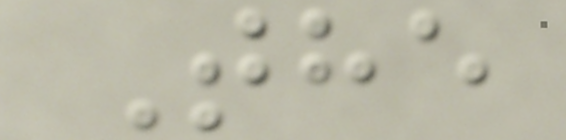The
